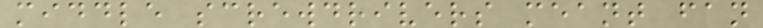middle screwdrivers meant fan
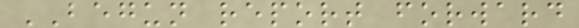BEGUN report forward
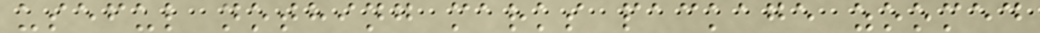useful nothing marks package zoomed
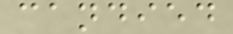candied
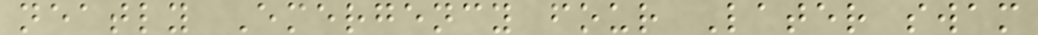neatly Emergency four Later swam
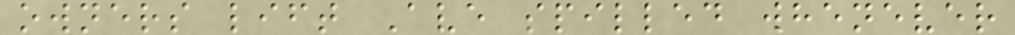owners lift Ave spilled whenever
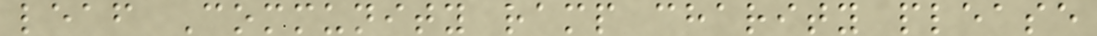leaf Community ramp charity please
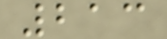213
